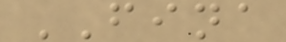FINA
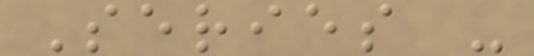Series -
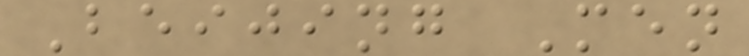Beijing Men
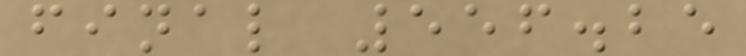final 556.25
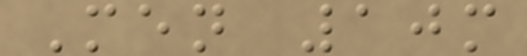Men 10m
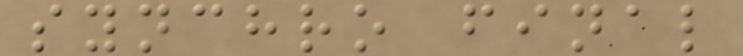synchro final
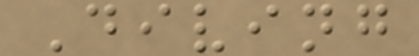Diving
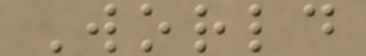World
